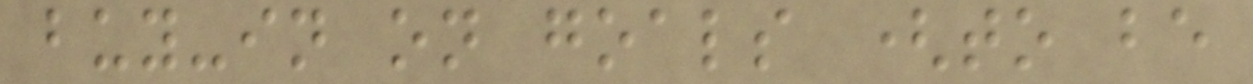buy-in on goals (to be
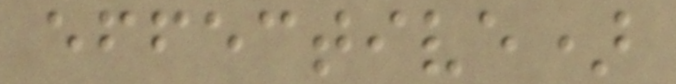effective)
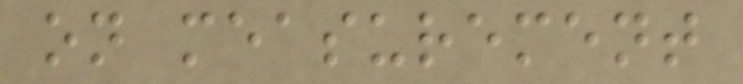on measurement
